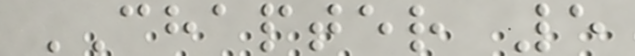CHAPTER 5
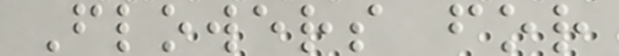Flowers for
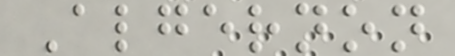Algernon
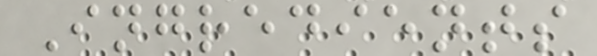Ingredients
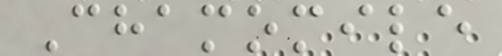Chamomile
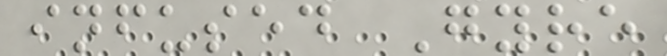infused Gyre
